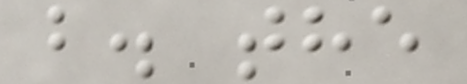b. the
